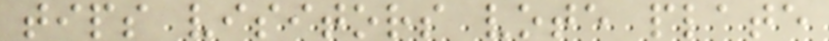tips visitors vote plate
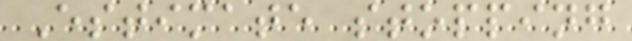Estimate stopping
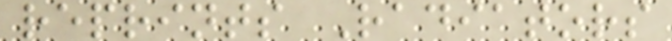reprints Radiators
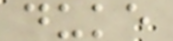duke
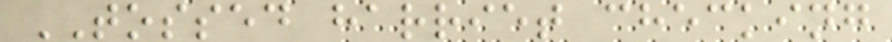TOSSED harriet checking
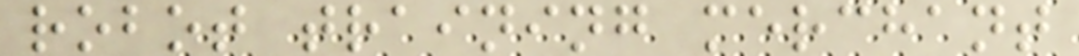robot training merchant
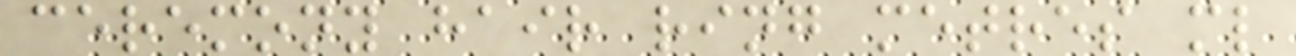ceremony hair ring metres ml
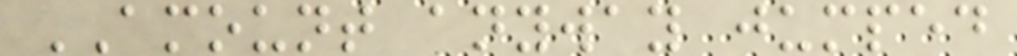AMOUNT anyway jumped
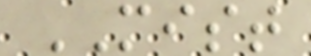MIST
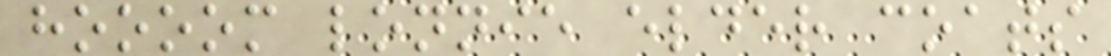hoooom lonnie elder coats
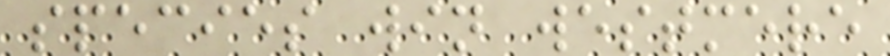species win westmere
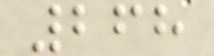268
